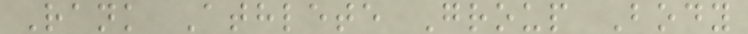Rank Athlete Group Body
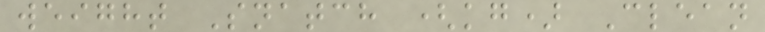weight Snatch (kg) Clean
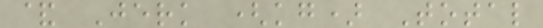& Jerk (kg) Total
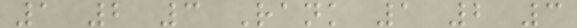1 2 3 Rank 1 2 3
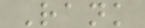Rank
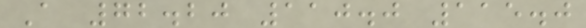A 72.20 110.0 115.0
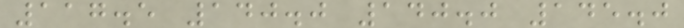117.5 140.0 140.0 145.0
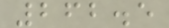262.5
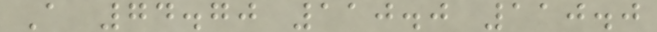A 74.70 110.0 110.0
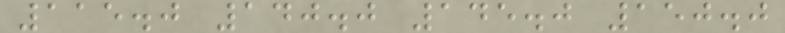115.0 140.0 145.0 150.0
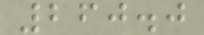260.0
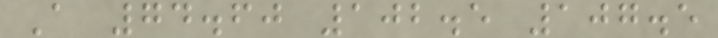A 74.60 102.5 107.5
